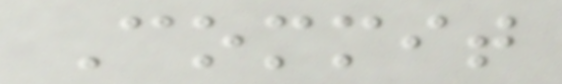Commit
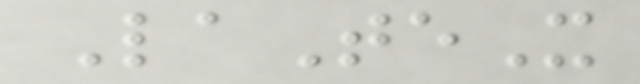LaTeX
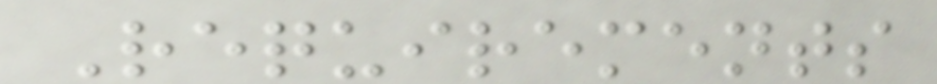Requirements
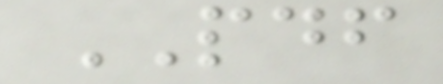PDF
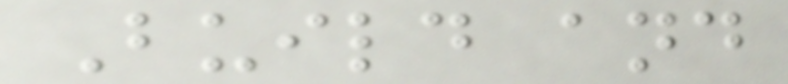Build and
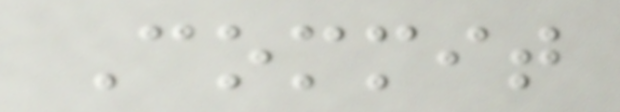Commit
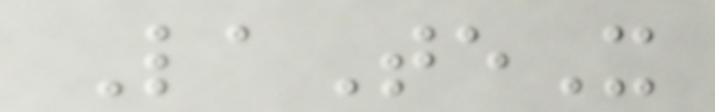LaTeX
